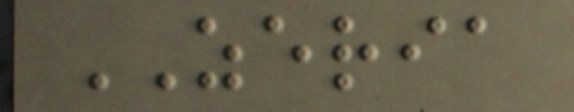ZERIA
